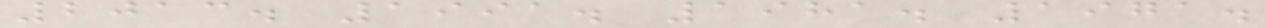2013. 1991. 1981. 1971.
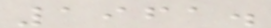1961.
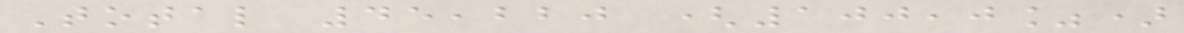Total 45,220 (100,0%)
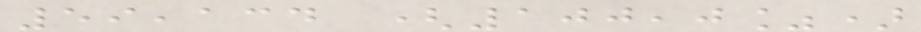59,134 (100,0%)
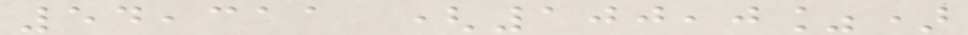54,311 (100,0%)
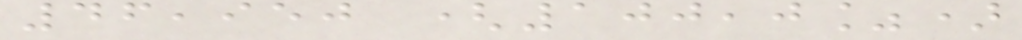46,950 (100,0%)
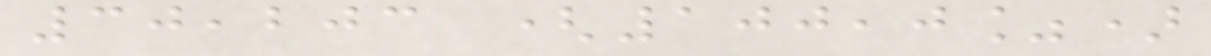30,203 (100,0%)
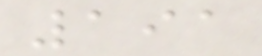191
